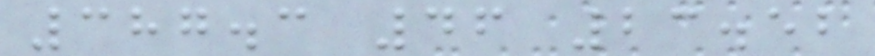387.3 46 23.52
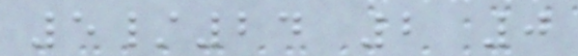5/24 2 0
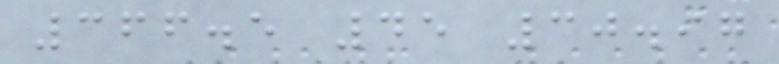366.5 45 30.97
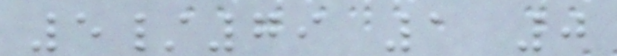5/79 1 0
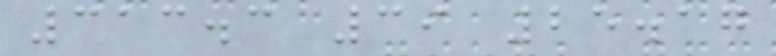313.3 39 25.17
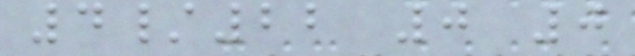4/22 0 0
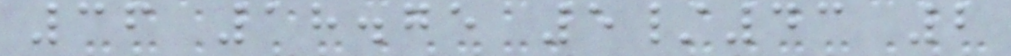36 18.75 5/43 2
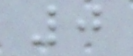0
